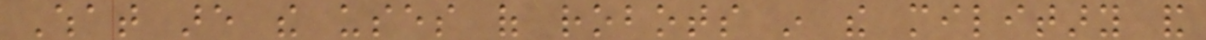What are the uses of robots in the military and
